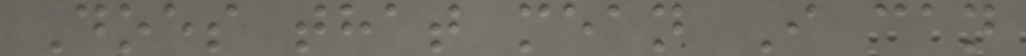Does that mean I can
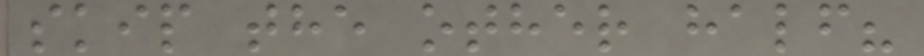skip the other half?
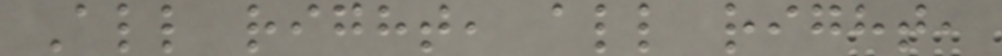All right, all right,
